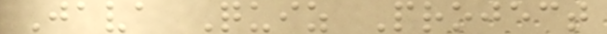Java Quiz Project
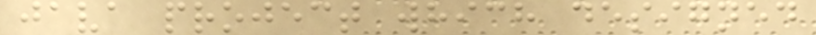java project which designed
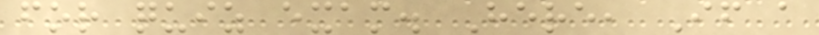for quiz exam. Here, If a
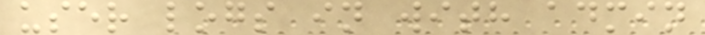user logs in with admin
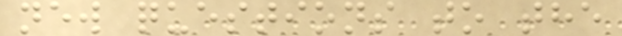new questions to the
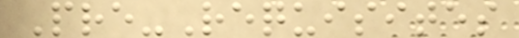Pre-Requisites
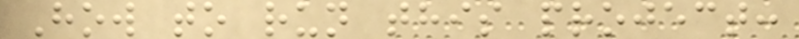How to run this project:
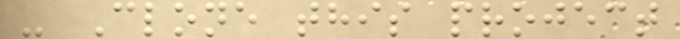- Clone this project
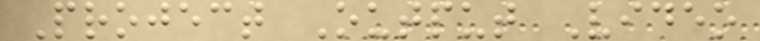Project Output Video
